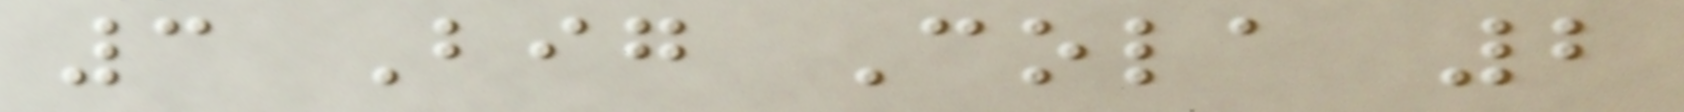3 Big Cola 2
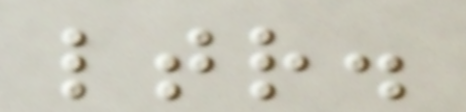ltr.
